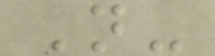N-
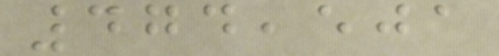474,501
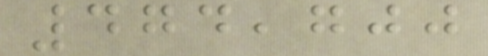474,700
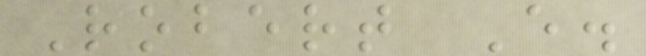Robert E.
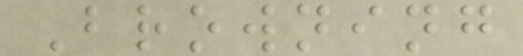Browning
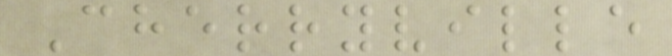Cherryville
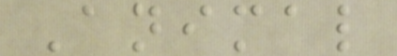Animal
